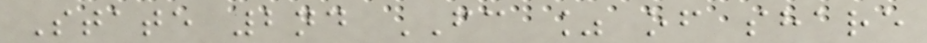State 2nd FC % of share
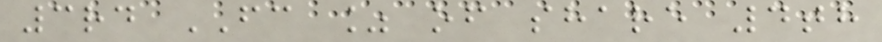3rd FC % of share 4th
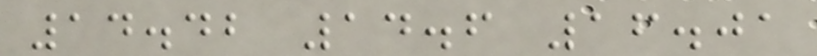14.42 14.6 16.01
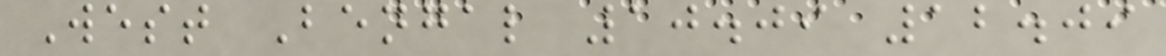West Bengal 10.09 12.09
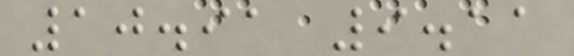10.91 9.11
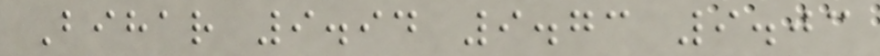Bihar 9.94 9.73 9.03
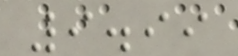9.99
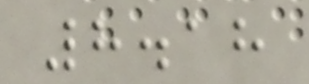8.18
